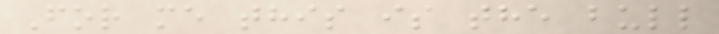For me this is the bull
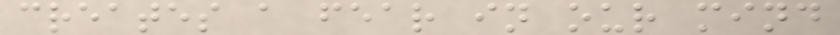creates a fear in our mind
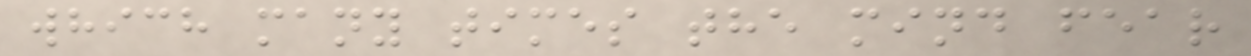which many times the mind fear
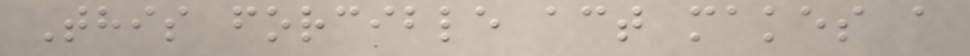This forcible act makes a
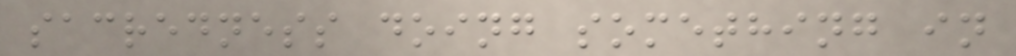sacredness doing something in
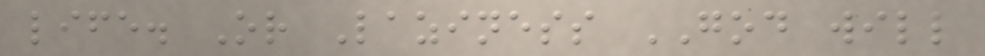life. Or Laziness GOD will
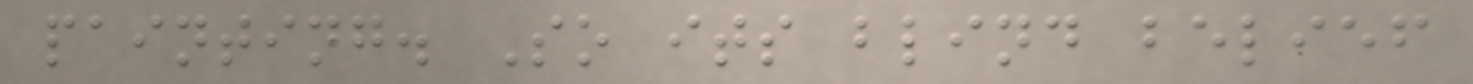painting. So its blind belief
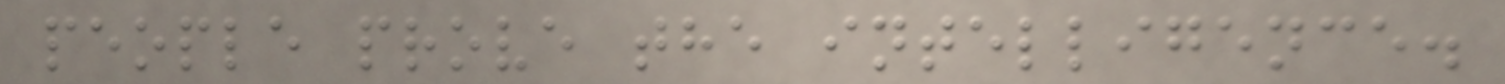people prove the intelligence.
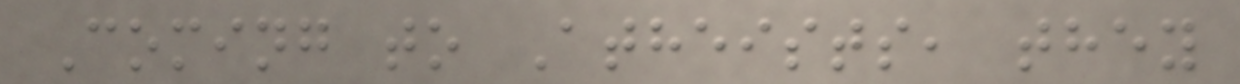Coming to Atheists, they
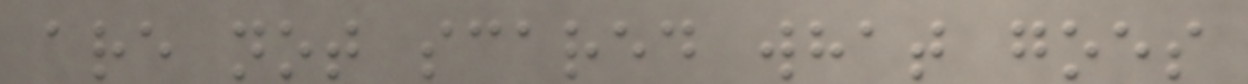are not scared what goes
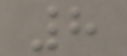8
